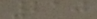210
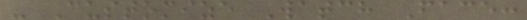- Customize Watch Face:
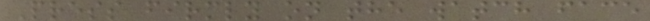Press firmly on the watch face
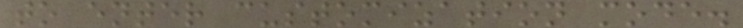to enter customization mode.
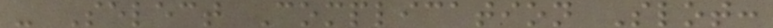- Select Complication Slot:
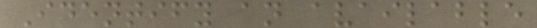Identify an available
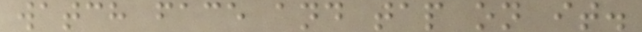watch face and tap on it.
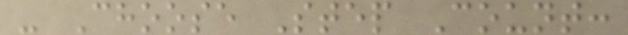- Choose Step Count:
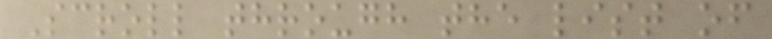Scroll through the list of
